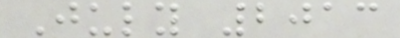July 2013
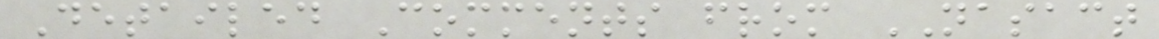Detailed Comments from NASACT
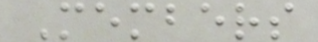Members
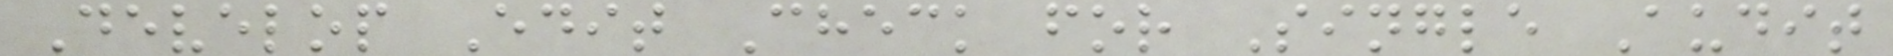Develop Edit Check for Single Audit
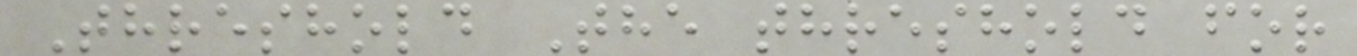Threshold The threshold for
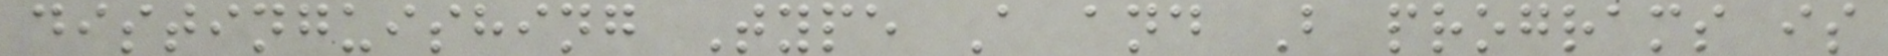distinguishing Type A and B programs is
